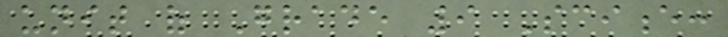unit of Grade 9 Science:
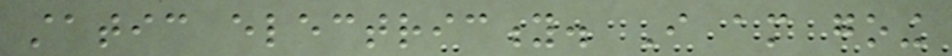static electricity. I am going
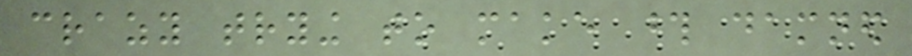crazy trying to make those damned
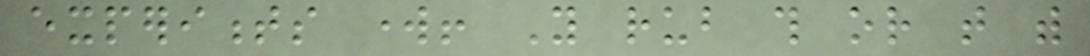experiments work! You rub this or that with
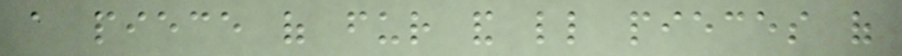a piece of fur and little pieces of
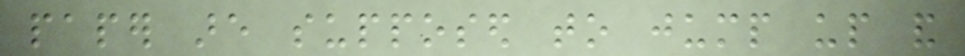paper are supposed to jump up and
